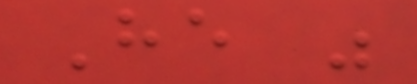He was
